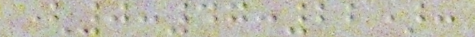(0:47:22):
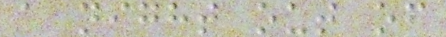a night out of
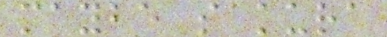maybe sakura
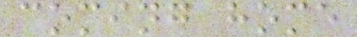coming home
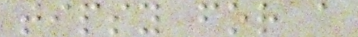tipsy for a
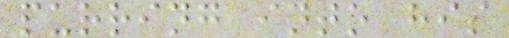purring into his
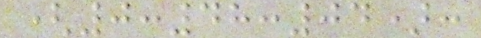(0:48:04):
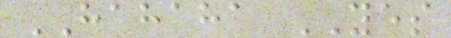HAHAHA YES
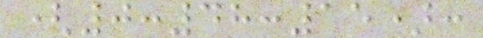(0:48:15):
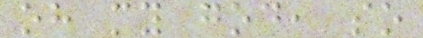oh my god, so
